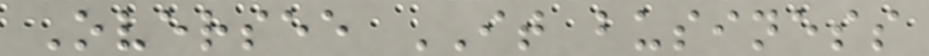Oversee IT business
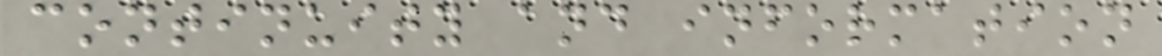continuity and information
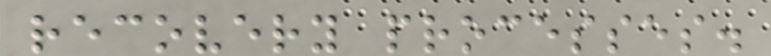recovery processes.
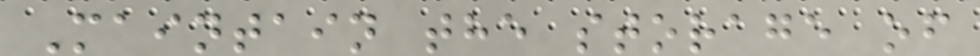Maintain the storage of
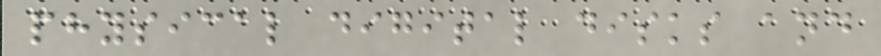physical digital disks and
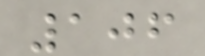106
